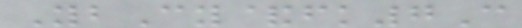YbCy&fk7C
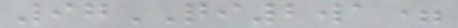97QI2wa=
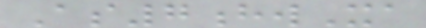As7hwXa
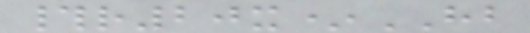#r20x*HB
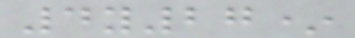4y27*
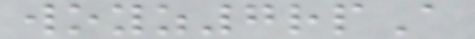woyz7rpA
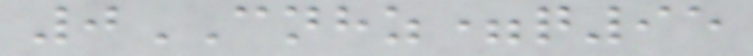0CNHZ=q95
